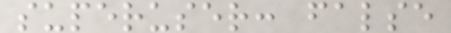superuser: false
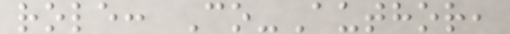role: Co-Author,
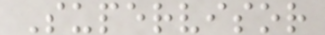Supervisor
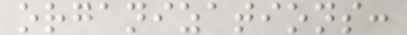organizations:
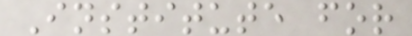Institute for
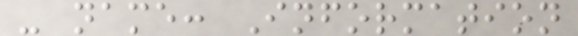- name: Information
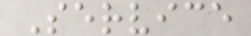Service
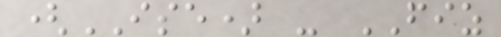(ISE) - FIZ
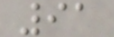91
